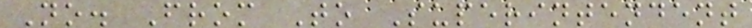No. From To Superintendent
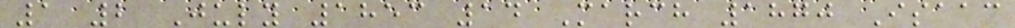1 2 July 1853 14 March 1870 Isaac
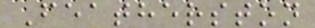Featherston
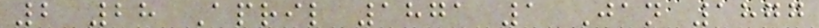2 28 April 1871 1 Jan 1877
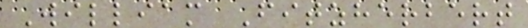William Fitzherbert
